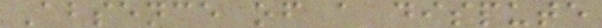Absence of a dispute
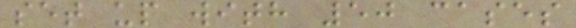set up with 50 cases
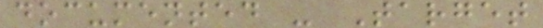documented - Target
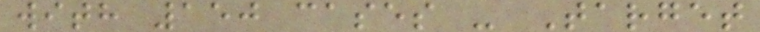with 150 cases - Target
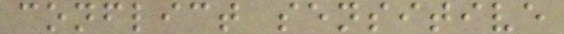conflict sensitive
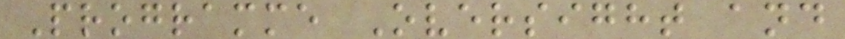Programme Oversight and
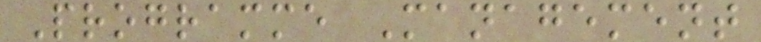Programme Management
